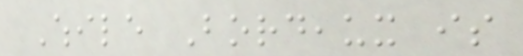While Bordeaux is
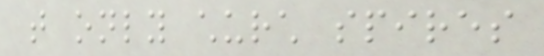that only church spires
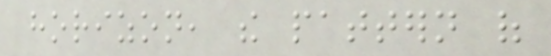horizon, the pattern of
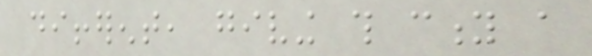different, giving this city a
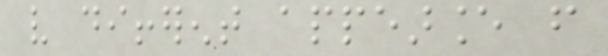very different appearance from
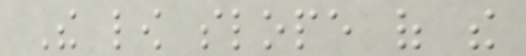The low slope of the
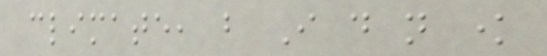climate, but I do not know
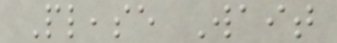Please Wait
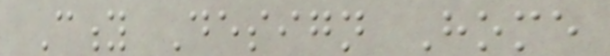City Design Home
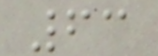63
